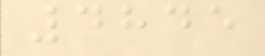4845
